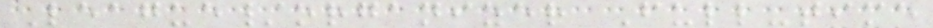League/organizer Full-time
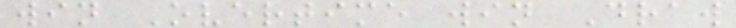win Overtime win Draw
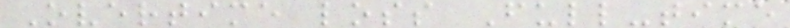Overtime loss Full-time
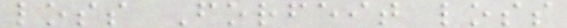loss Forfeit loss
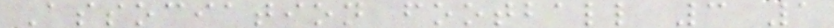Association football 3 1
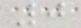0
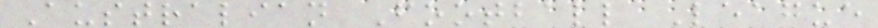Australian Football League
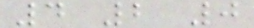4 2 0
